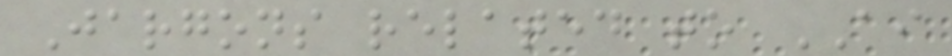Jargons related to AI
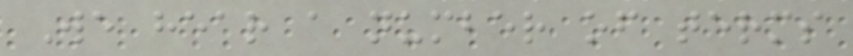We hear a number of terms
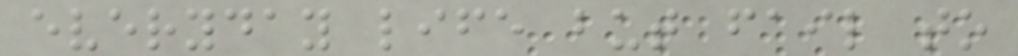everyday life but fail to
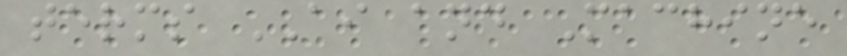terms AI and Machine
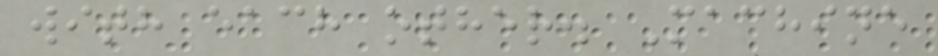with each other. Machine
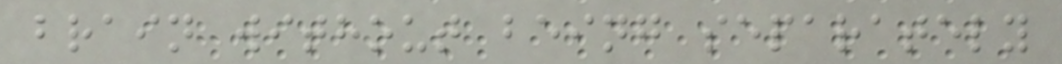brain without being separately
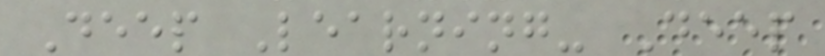Deep Learning- Deep
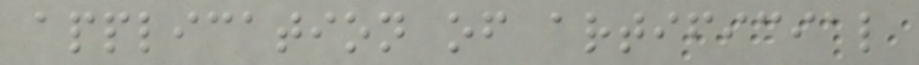application of artificial
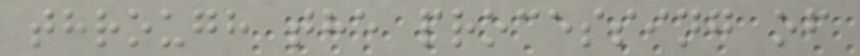through the processing of
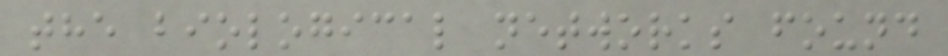the biological networks found
